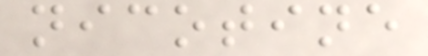nicotine
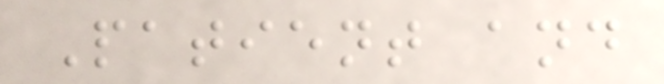Patient and
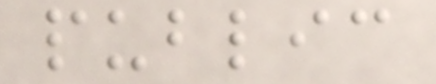public
